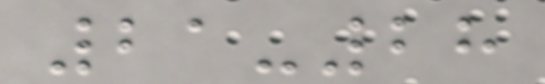21-28
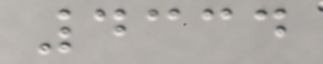4334
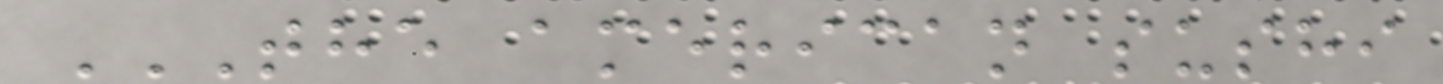THE AMERICAN SUSHI
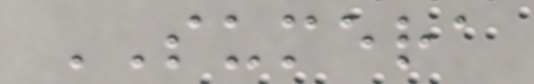SUMERA
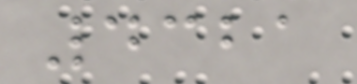4321
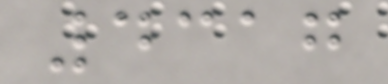4317
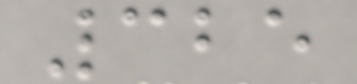325
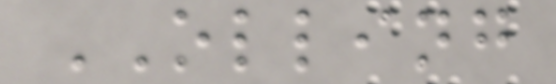OLLING
